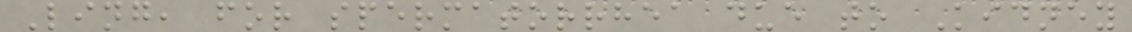Ling, for spermatorrhea due to Kidney
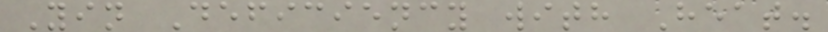Yin Deficiency with Heat.
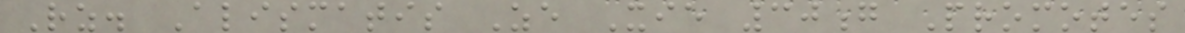Rz. Alismatis Ze Xie 30g Promotes
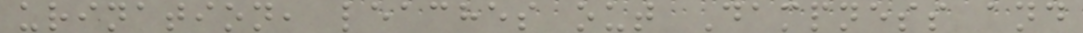urination, leaches out Dampness and
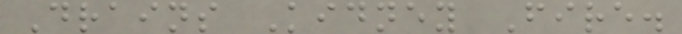Drains Kidney Fire.
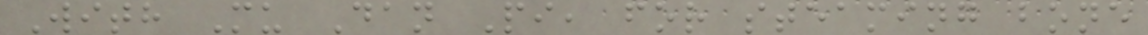With Mu Dan Pi, for steaming bone
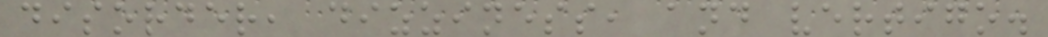disorder, dizziness, and vertigo.
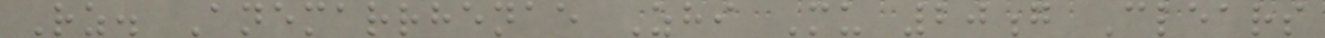Rz. Anemarrhenae Zhi Mu 20g Clears
